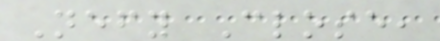Nefy Close,
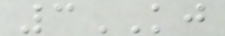3KJ
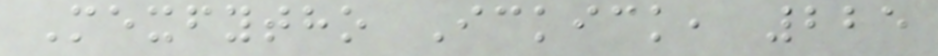Mexfytho Ickick, 225
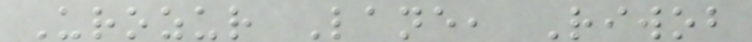Urozur Lane, Riwob
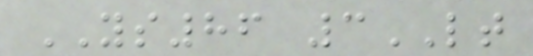YS86 3LT
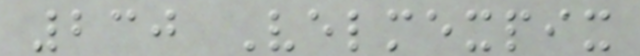230 Velmexpix
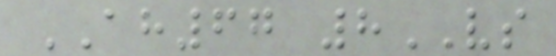AH67 8VS
